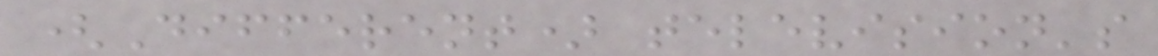(Different) television's
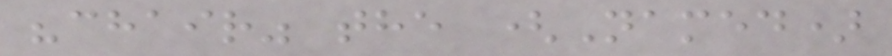"chair" the (Named)
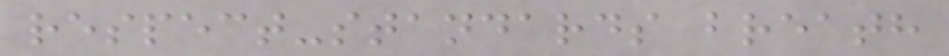respect-standards breath
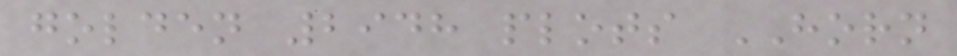golden 2948 plots HORN
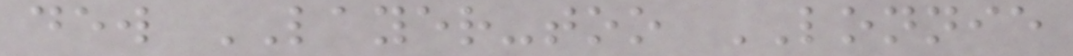dew LAYER-too LONNIE
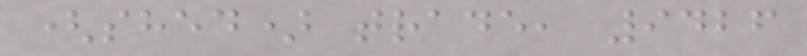(shed) trade, 9426
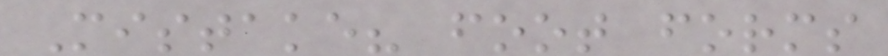Mistake? foot forms
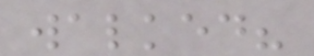walked?
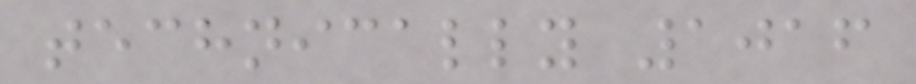technically 1016
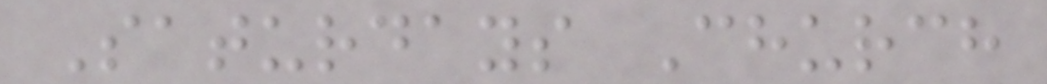Saturdays Church
